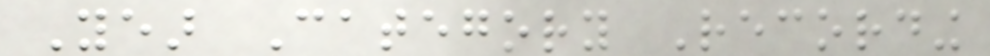Year Category Recording
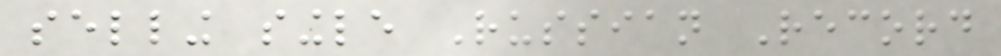selling single Russian Record
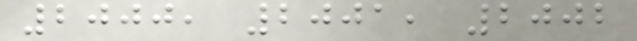2000, 2001, 2002
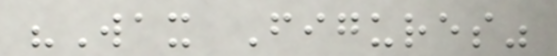"Wax Figures"
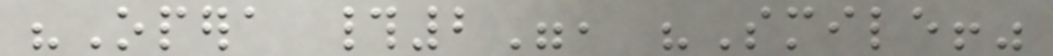"Opera #2", "Smile!"
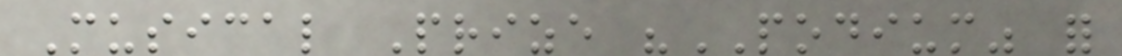Musical Prize "PODIUM" for
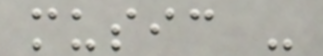music -
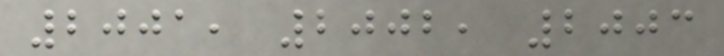2001, 2002, 2003
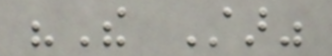"The Star"
